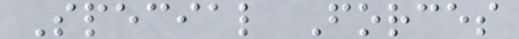Special Forces
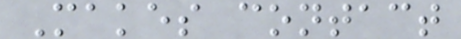Makes contact
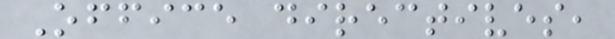Office directives,
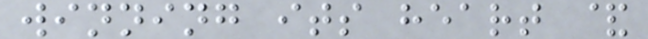winning its heart &
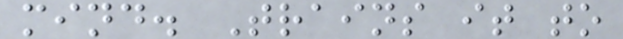mind. Trains it to
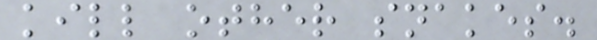kill other snakes.
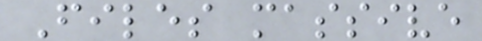Files massive
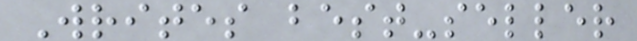Writes best-seller
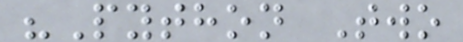"Python Two
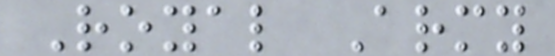Royal Army
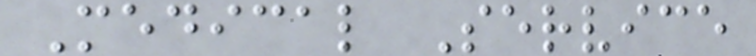Medical Service
